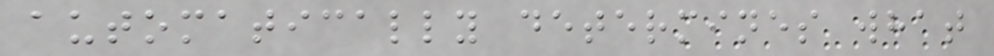automatically determines what
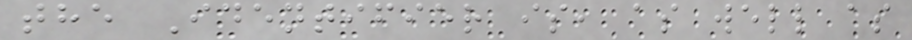the Identifier is, as well as
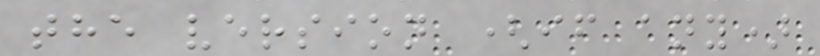the version (if any)
